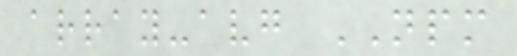array-avg NPM
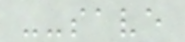--save
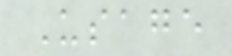Usage
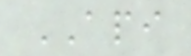API
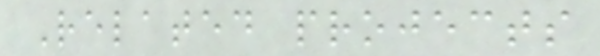Related projects
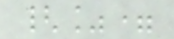{%=
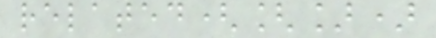related([])
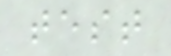test
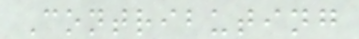Contributing
